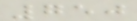750
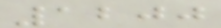1200
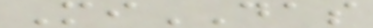MiDAS
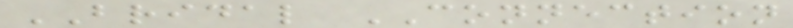BRIDAL CONNECTION
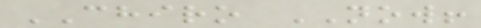CHIRO NOW!
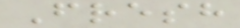Fresh
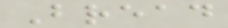Bread
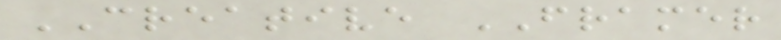CREATIVE FRAMER
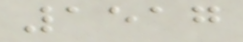1517
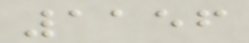1156
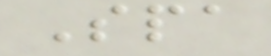Spa
